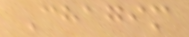Chagim
